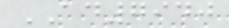AD7940
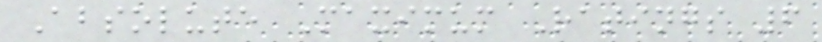Absolute Maximum Ratings 6
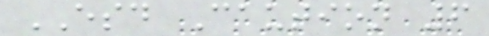ESD Caution 6
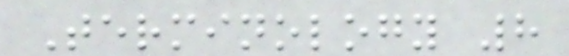Terminology 8
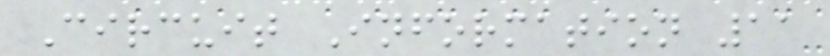Circuit Information 11
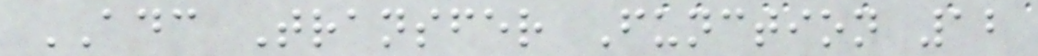ADC Transfer Function 12
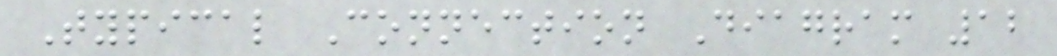Typical Connection Diagram 12
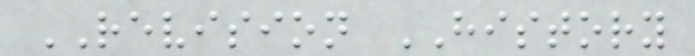REVISION HISTORY
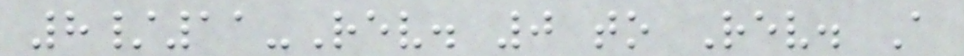8/11-Rev. 0 to Rev. A
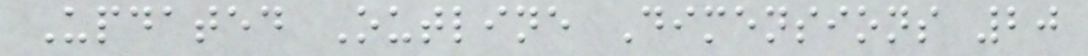Updated Outline Dimensions 20
